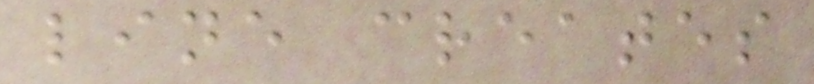line creates
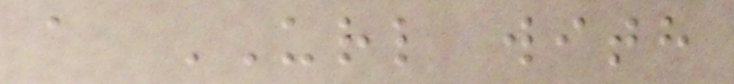a URL with
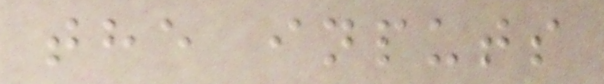the inputs
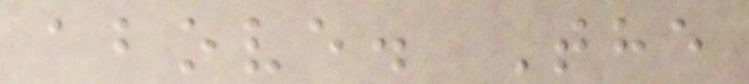above. The
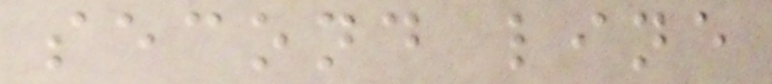second line
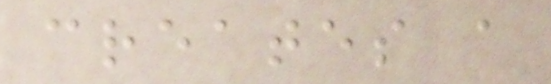creates a
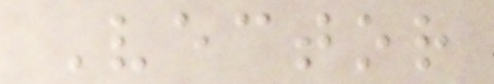Vector
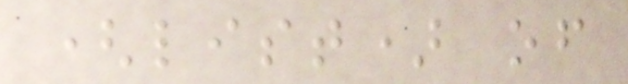(list) of
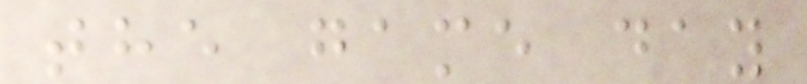the game day
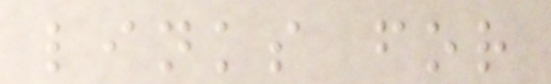links for
